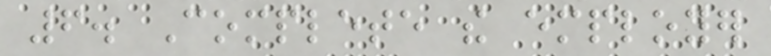6. Complete the employer
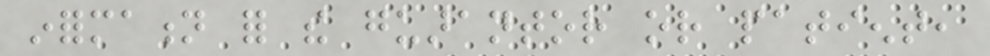information for the guarantor or patient,
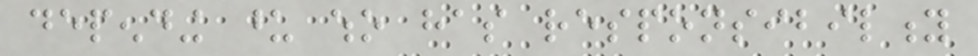depending upon who has responsibility
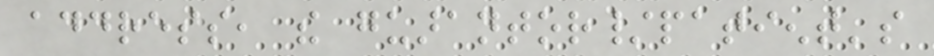address, the guarantor/patient's
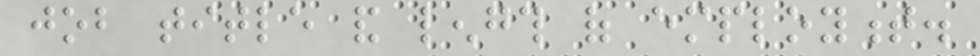job title and length of employment.
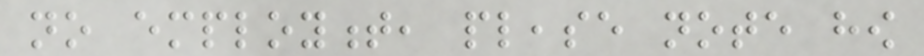no employment, please note how
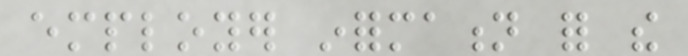employer information for the
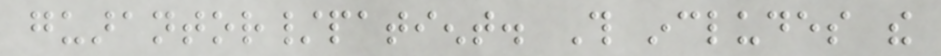guarantor/patient. This includes the
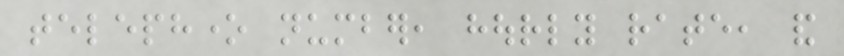telephone number, hourly rate, and
